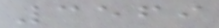3569
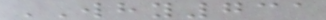WHY731
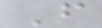F
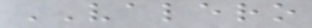VALERO
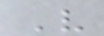V
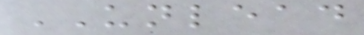UNLEAD
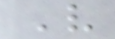V
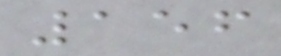156
